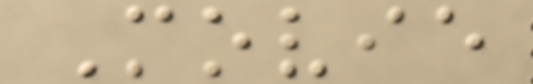Movie
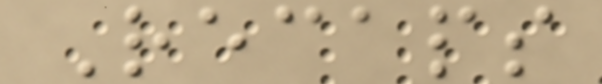Recaps
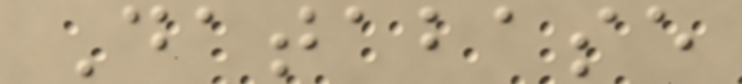Database
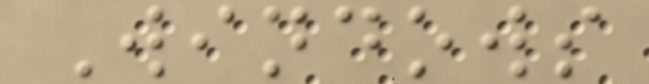Windows
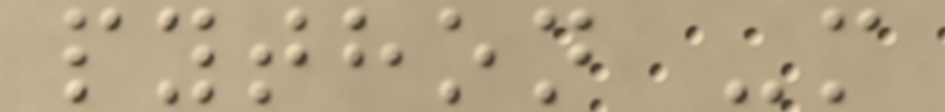python -m
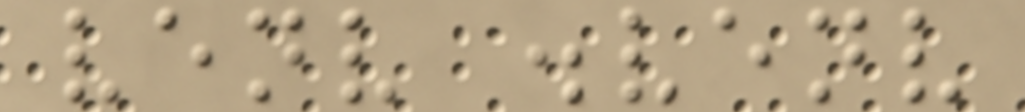venv .venv
